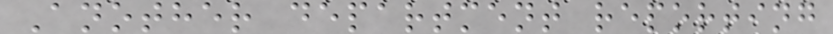Another department reporting
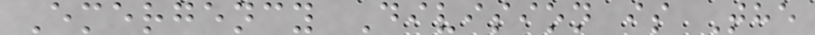Emergency Division is The
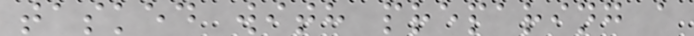tasked with preparing a
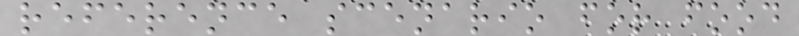reference scenario for food
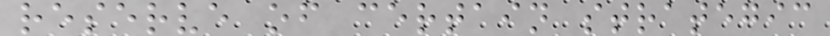reserve of certain strategic
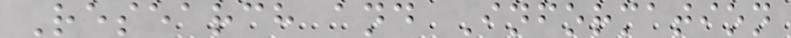Research and Information
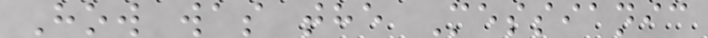How was the Messianic
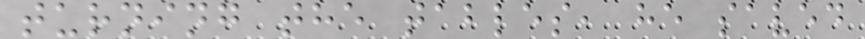turning the tables, he saved
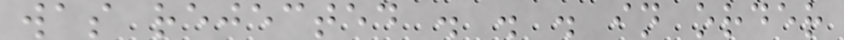was rejected . . . in order
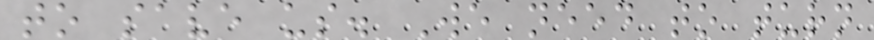to save us. We need to turn
